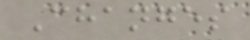Changes
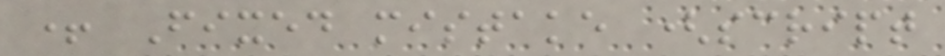+ Fixed mistake (script
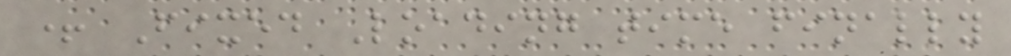+ Fixed Loading time finally
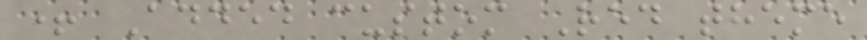+ Added custom Red theme
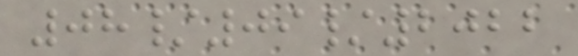08/09/2022
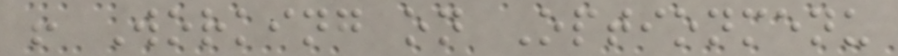! Working on Optionmenu
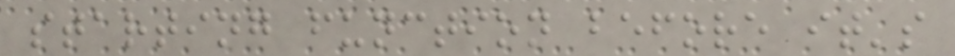starting function before it's
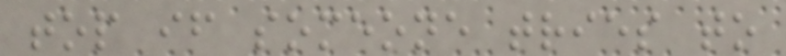top if someone tries to
